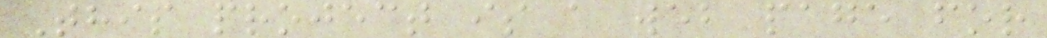This project is a web page for
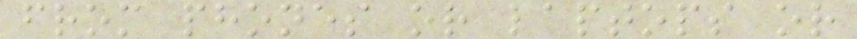from phones or laptops or
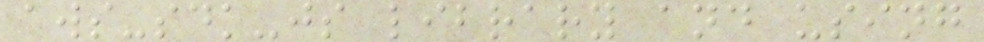aws-sdk-js library and using
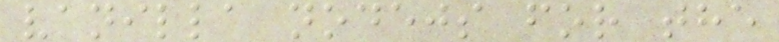vanilla nodejs for the
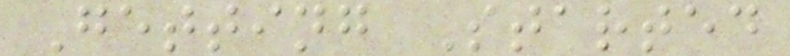Getting Started
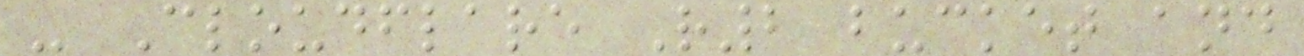- Cloudflare R2 bucket and
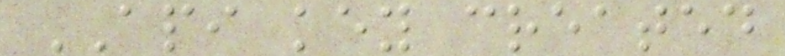API key created
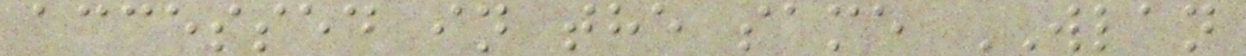accessed in the same WLAN
